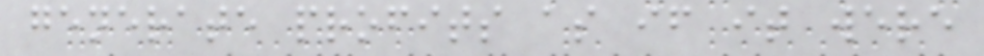generate profits as if it were
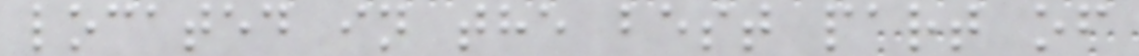located in the best part of
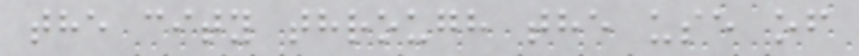the city through the use of
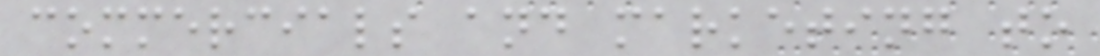commercials and marketing to
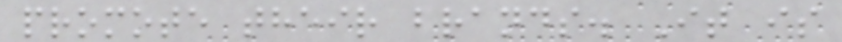promote their brands. It is
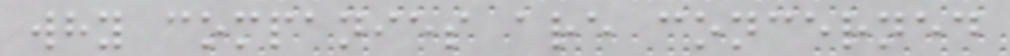why companies are concerned
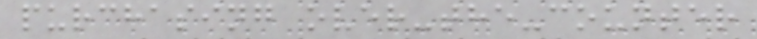purchasing over-the-counter
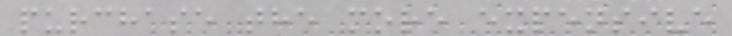purchase the more expensive
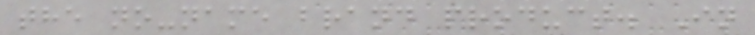the no-name brand product. In
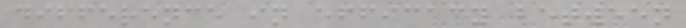difference in efficacy between
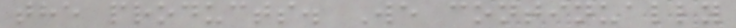the products. We continually
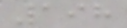198
